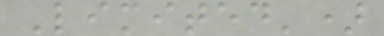Limited')
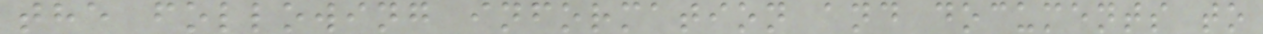the following information and documents to
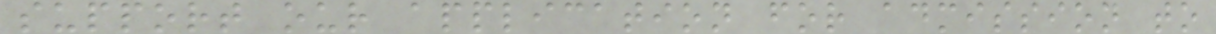support our application for admission to
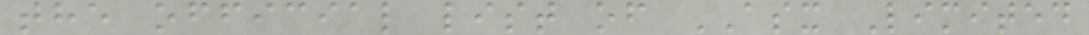the official list of ASX Limited
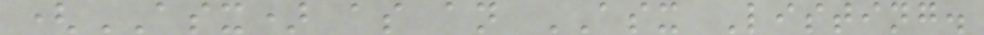(ASX) as an ASX Listing.
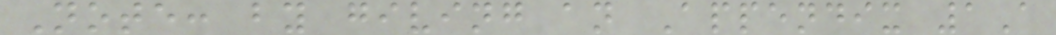Note: by giving an Appendix 1A
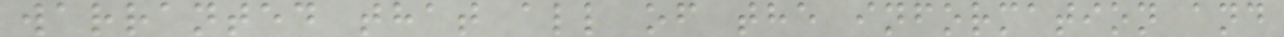warranted that all of the information and
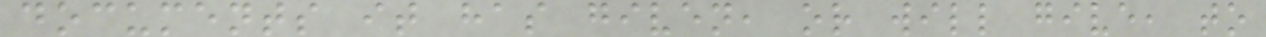documents it has given, or will give, to
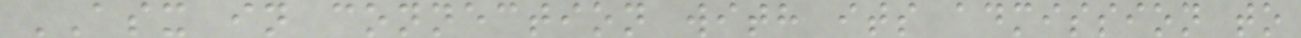ASX in connection with its admission to
